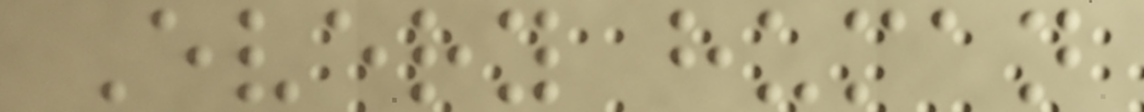Every human
